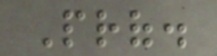Prof.
